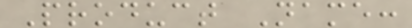Product Name:
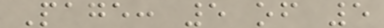Page: 5 of 5
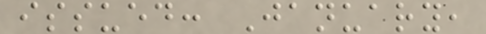issued: January,
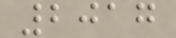2017
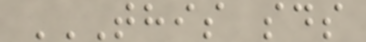THIS SDS
